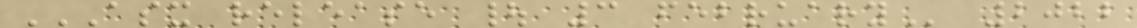ASX RELEASE | 3 FEBRUARY 2022
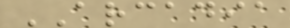ARCADIA
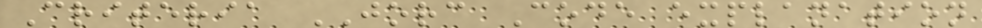Criteria JORC Code explanation
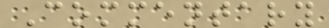Commentary
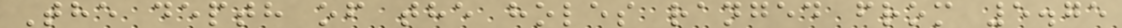The depth of the holes ranged from 5.75
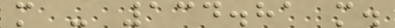m - 134.81 m.
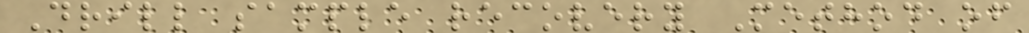Drill sample recovery Method of
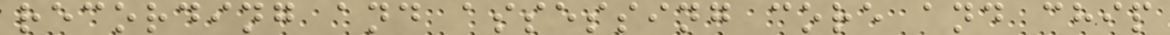recording and assessing core and chip
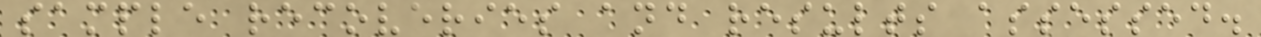sample recoveries and results assessed.
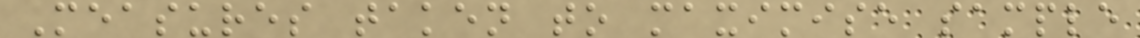Measures taken to maximise sample
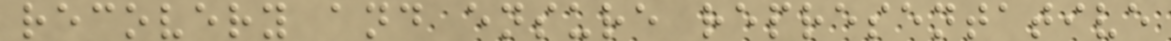recovery and ensure representative
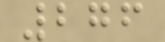276
